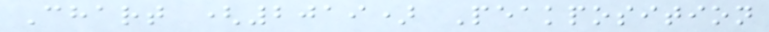Chart (2019) Peakposition
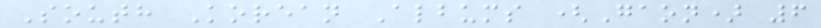South Korean Albums (Gaon) 6
